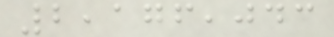2,176,043
